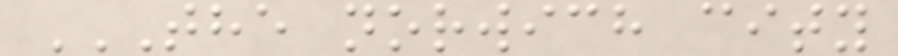THE NORWICH CITY
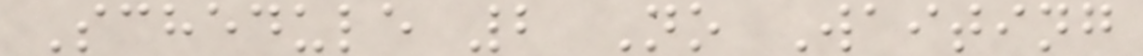Schedule 2 No Waiting
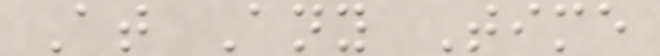At Any Time
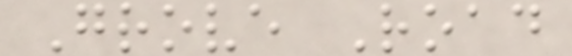Grove Road
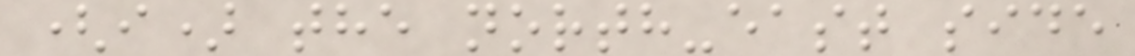(i) the north-east side
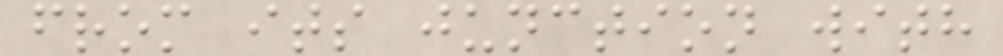from its junction with
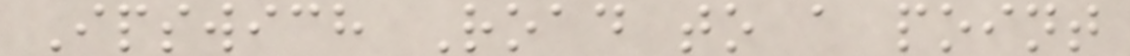Ipswich Road to a point
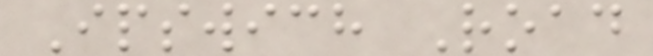Ipswich Road
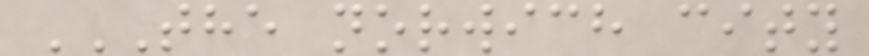THE NORWICH CITY
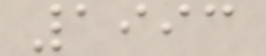1993
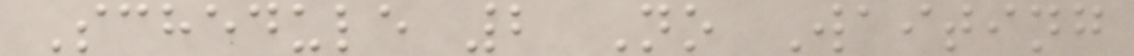Schedule 2 No Waiting
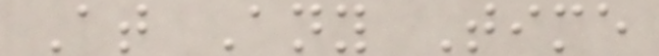At Any Time
